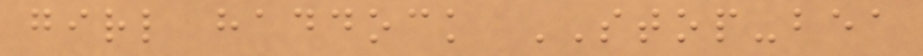girl haddock STOP-bea
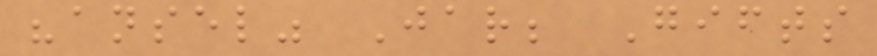"ansel" Jar; Gifts
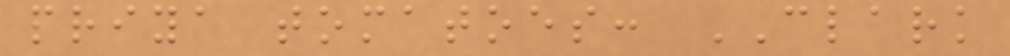priya tomatoes: CLARK
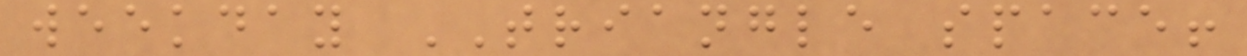weekday TRIANGLE space!
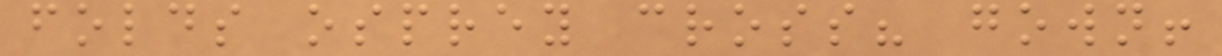folds osprey cross? gown!
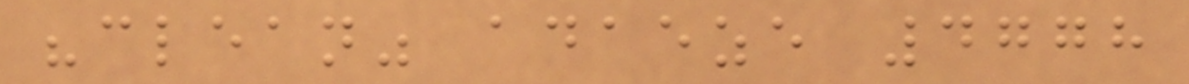"clean" adaeze 4778
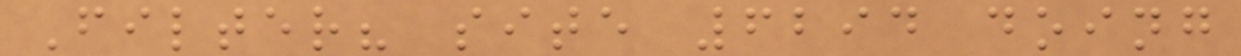Filter? site 6294 doing
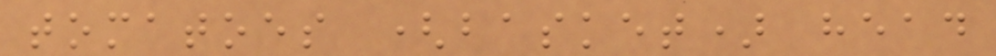tomatoes (basket) head
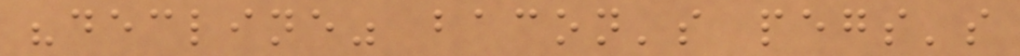"decline" bacon's pegs's
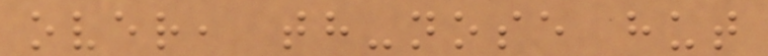over, th-nose hut
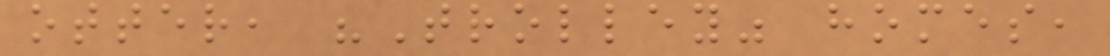otter, "Trolley" homes,
